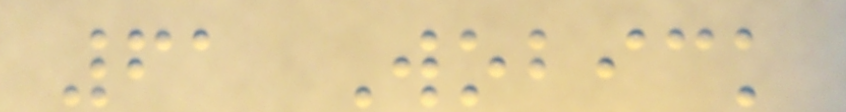61 Wobick
